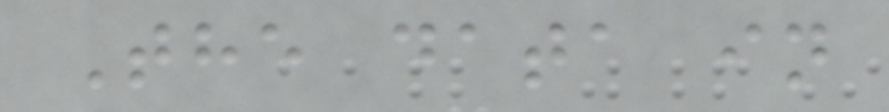The data in
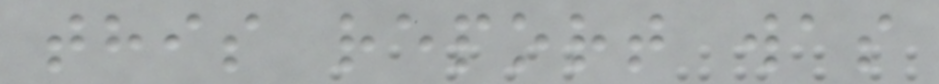this report was
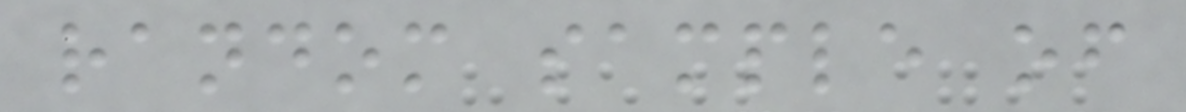random sample of
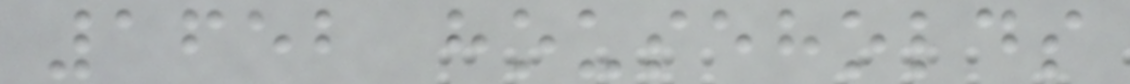1652 households
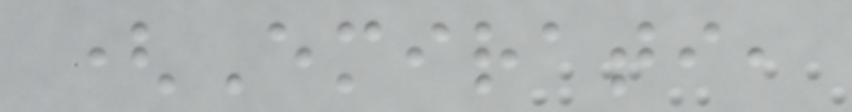(Emirati,
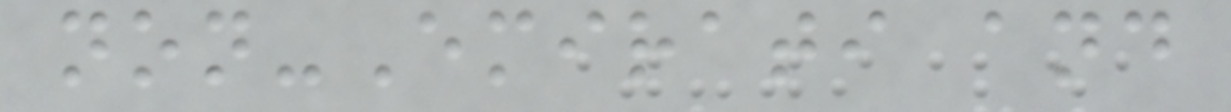non-Emirati and
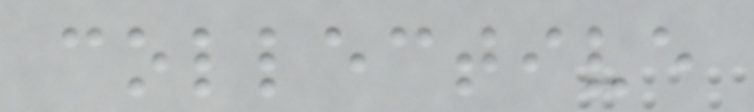collective
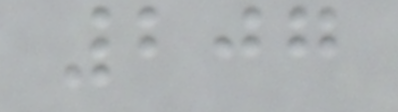207
